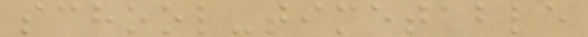school-timetable
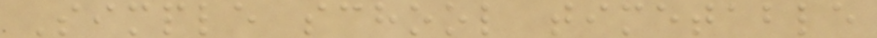Simple school timetable
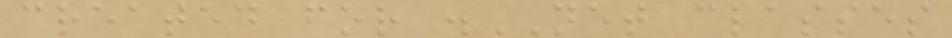created for .NET classes
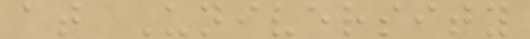at University
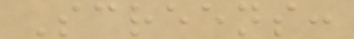Screens:
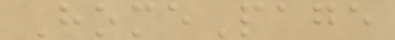HomePage
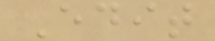Edit
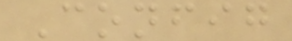Config
